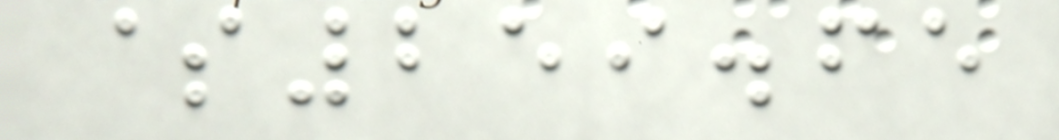$259.65
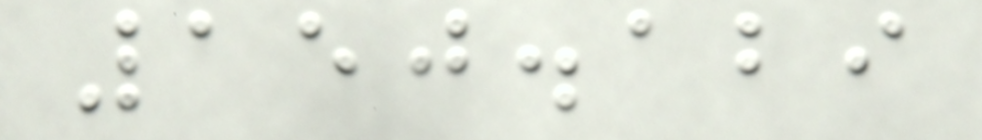150.129
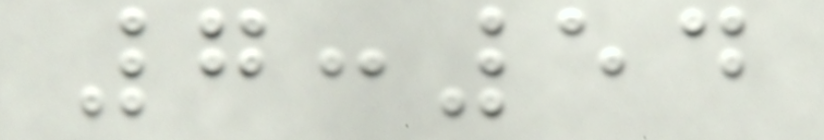7:54
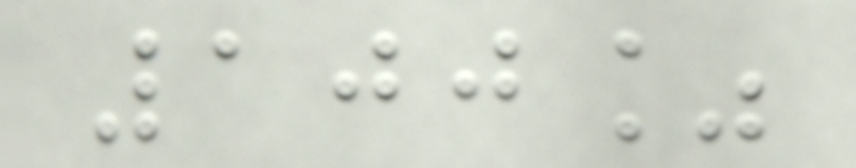100%
